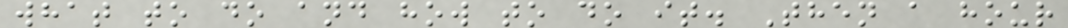what to do and how to do it. Then a hour
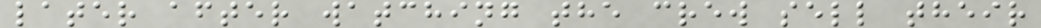later after watching the crew sell their
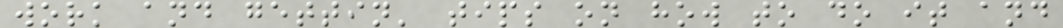work and gettin' tips on how to do it and
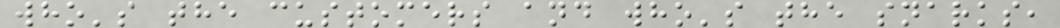who's the customers and who's the snarks,
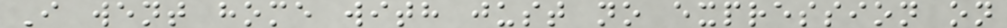I went home with just no expression on
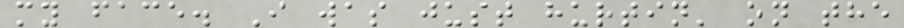my face. I was just hurtin' on the
